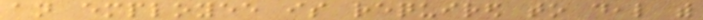an employee is required to deal with
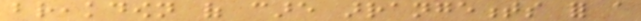breakdown of care arrangements for a
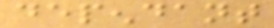dependant
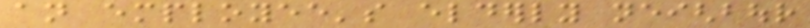an employee's elderly neighbour
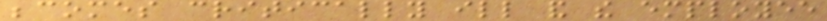becomes critically ill and the employee
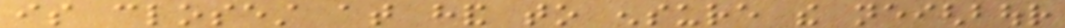is closest at hand to ensure the neighbour
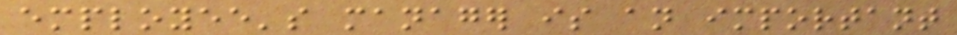employee's manager is an important
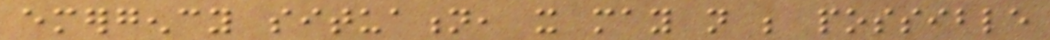emergency situation, it may not be possible
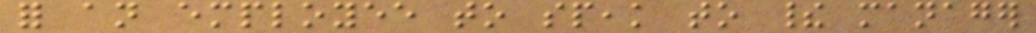for an employee to speak to their manager
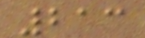213
